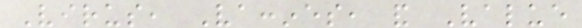Virus, Vaccines, and Value
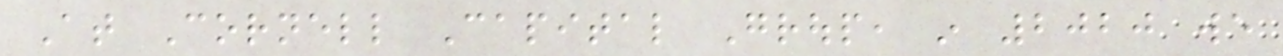At Cornell Capital Group, in 2020 we
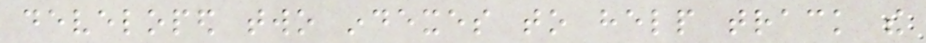developed two indexes to help track the
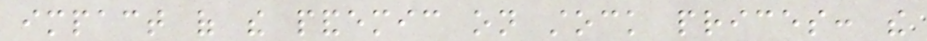impact of the pandemic on stock prices: the
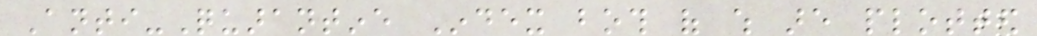Anti-Quarantine Index both of which are plotted
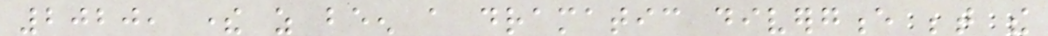2020, there as been a dramatic divergence between the
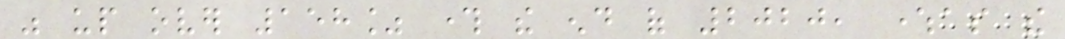was up over 158% through the end of 2020, whereas the
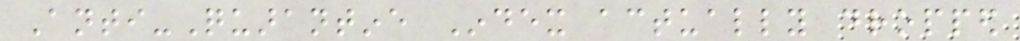Anti-Quarantine Index actually dropped
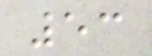53
